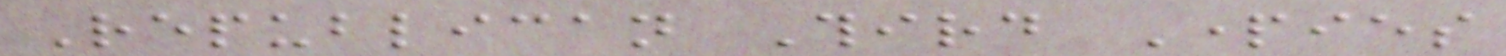Republican Third Parties
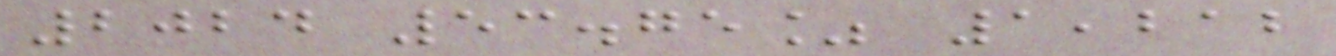2024 53.75% 1,212
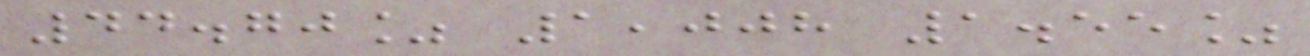44.70% 1,008 1.55%
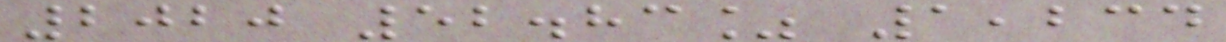2020 52.83% 1,234
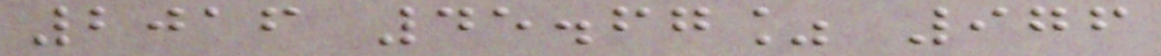2016 45.67% 976
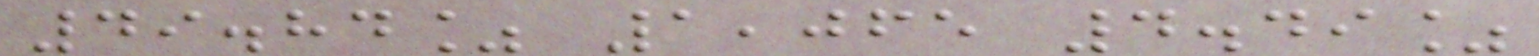49.84% 1,065 4.49%
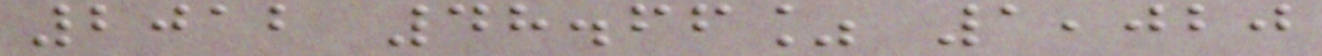2012 48.66% 1,020
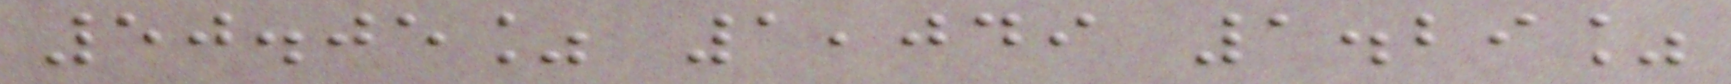50.05% 1,049 1.29%
